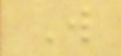W
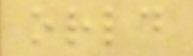orld
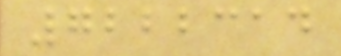7222314
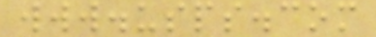www.usps.com
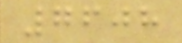7608
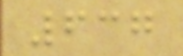637
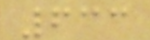633
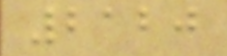2120
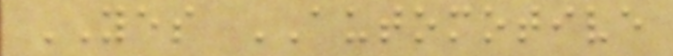YES AUTOMOTIVE
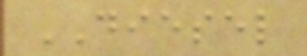DIESEL
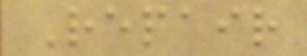Repair
